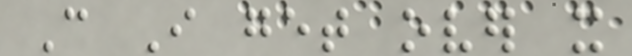Can I get over it
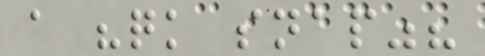a "quick snap"?
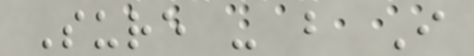Sure - but I
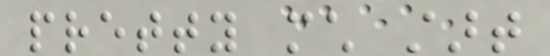pretty much start
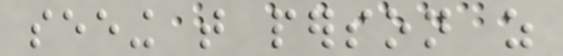seeing that person as
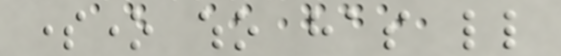someone who has little
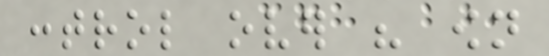control over his own
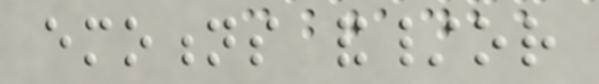emotions and/or
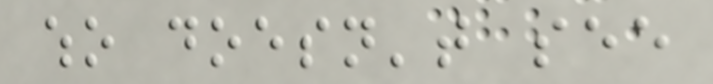who doesn't see
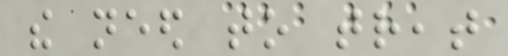the need to treat
